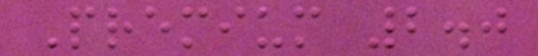Premium 2.0
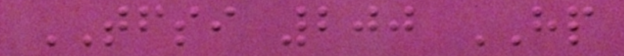TFSI 200 HP
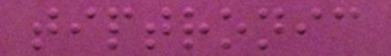tiptronic
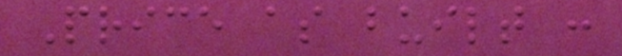Price as built :
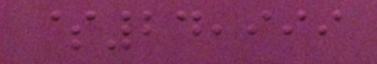$24,999
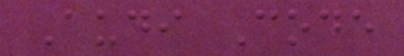Audi Code
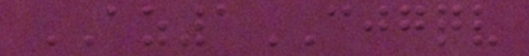AZ1CJGQV
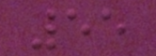55
